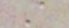A
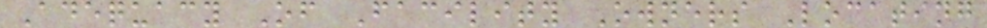Adequacy Of Facility Owners Locating
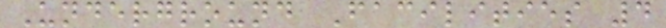Underground Facilities 4
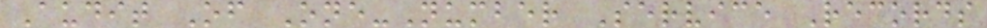Audit Of One-Number Service Records
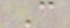C
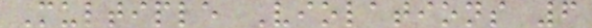Multiple Violations 6
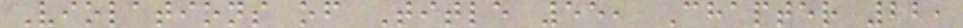Violations of Title 55, Chapter 22,
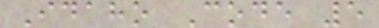Idaho Code 5
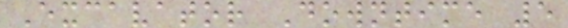Excavator Downtime 5
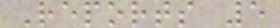Reports 5
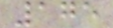175
